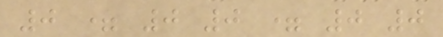0 = 0 0 = 0 0
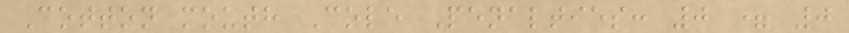Cotton mouth Cole Penalties: 0 = 0
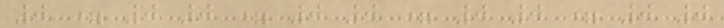0 = 0 0 = 0 0 = 0 0 = 0 0
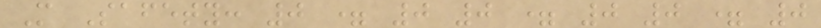M Safety: 0 = 0 0 = 0 0 = 0
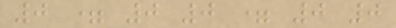0 = 0 0 = 0 0
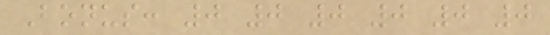Bonus: 0 0 0 0 0 0
